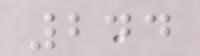244
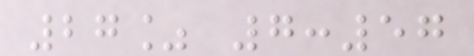27% 7:57
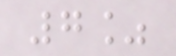7%
